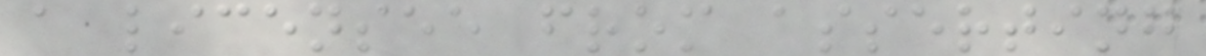a licensee from asserting
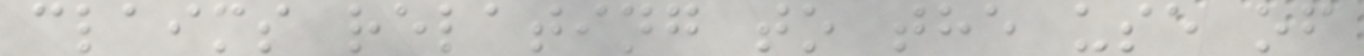claims relating to the use of
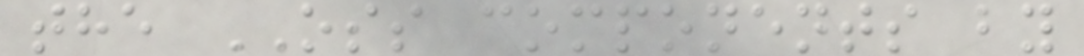the OSS components by
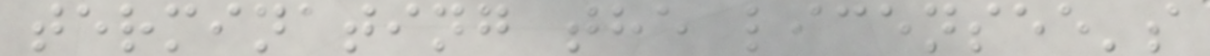terminating the licensee's
